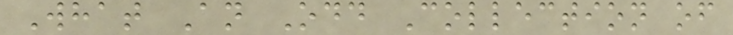What An Odd Collection of
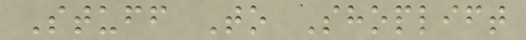Stuff To Shoplift
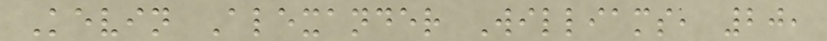Kevin Alexander Williams, 20,
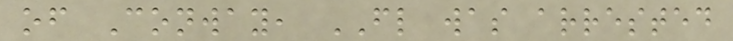of Conway, FL was arrested
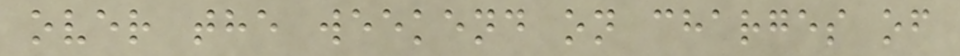over the weekend on charges of
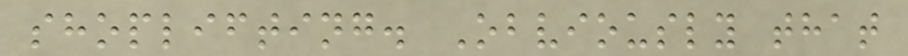shoplifting. Obviously that
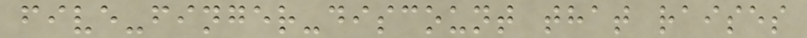five-finger-discount that raises
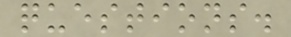questions.
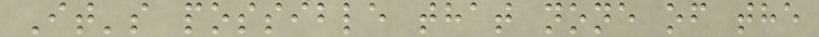It's possible that none of the
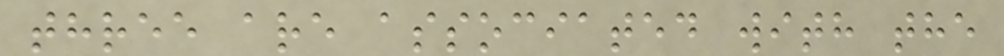three are associated with the
